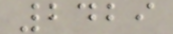2429
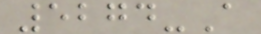5274-A
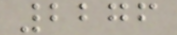2276
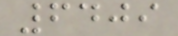6409
